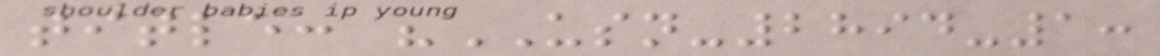title: "USN-2894-1:
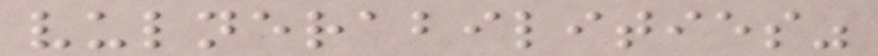vulnerabilities"
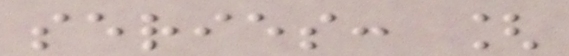series: [
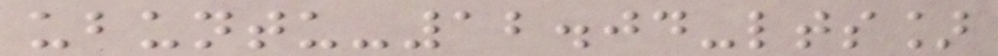ubuntu-12.04-lts]
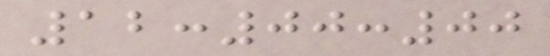12:00:00
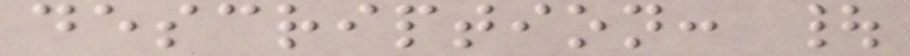description: |
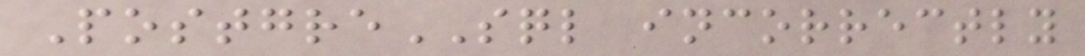PostgreSQL incorrectly
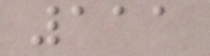111
